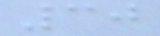30
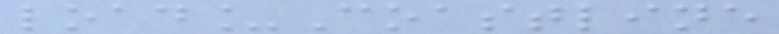load_Coastline
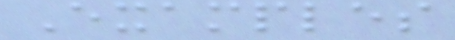Examples
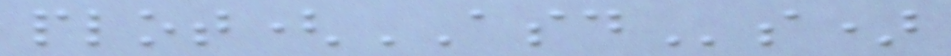plot(ASDs)
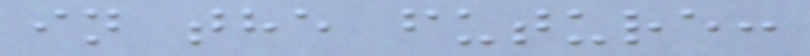in the future:
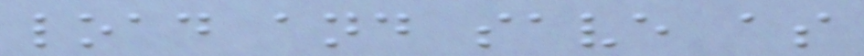load and save as
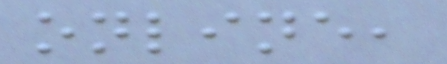online,
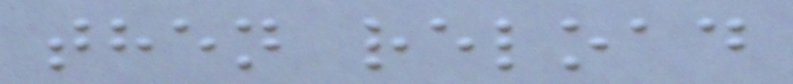then reload
